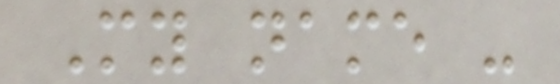My name -
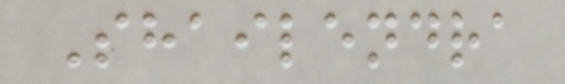Shailendra
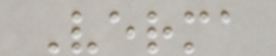Verma
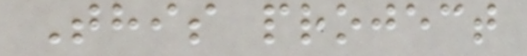This project
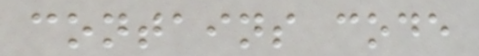contains code
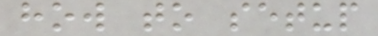how to setup
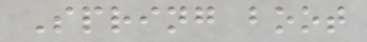Spring boot
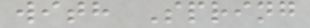with Spring
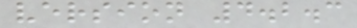version 4.2.3
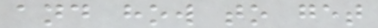and how to get
